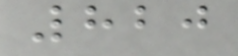820
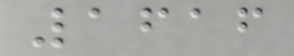1616
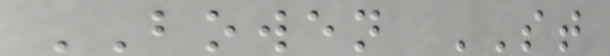BOWEN ST
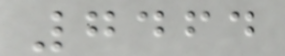7464
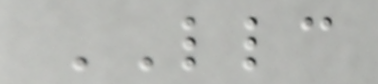LLC
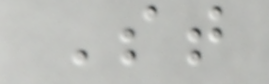St
